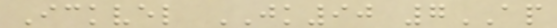Ickvel JK90 7AP
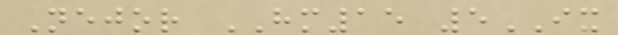Nejor HM15 5IX
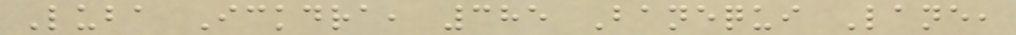Luba Ickdra, 385 Banequi Lane,
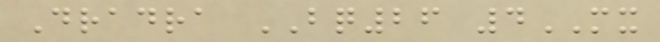Dradra BQ26 4MX
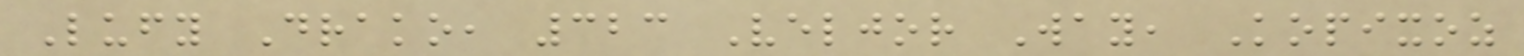Lufy Drako, 323 Veljor Way, Kopixoz
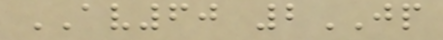AV60 2JP
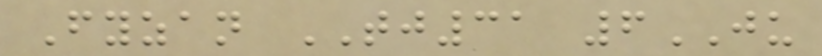Fyzan TJ31 6JU
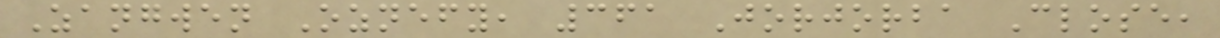Zangwen Oznefy, 361 Jorjorba Close,
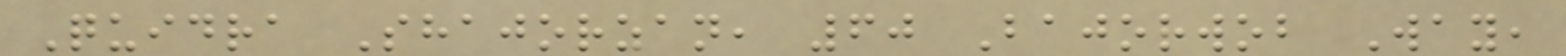Quidra Shajorzan, 60 Bajorwob Way,
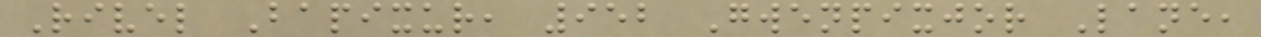Rivel Bapixur, 952 Gwenpixjor Lane,
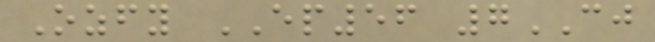Ozfy EP56 7CJ
